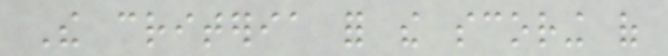The criteria for the scoring of
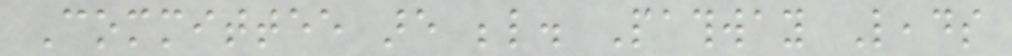Committee are below. Pathway Leads
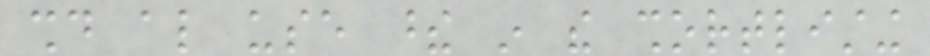should also use these in the shortlisting
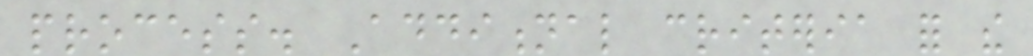process. Additional criteria for the
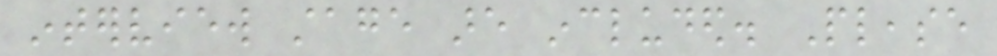interview stage are included. Please
